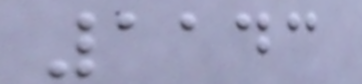1143
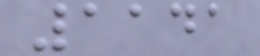1141
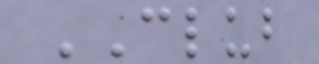CLUB
